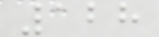128
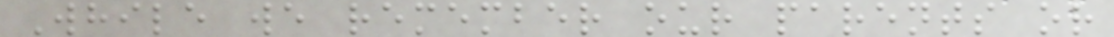While we remember our parents or
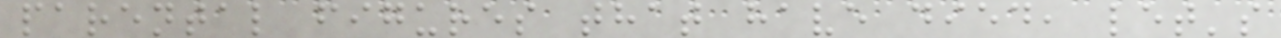parental figures that have died, let's
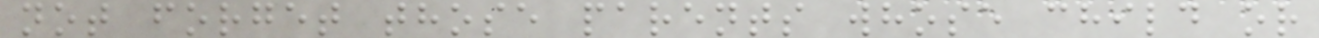not forget those parents whose child or
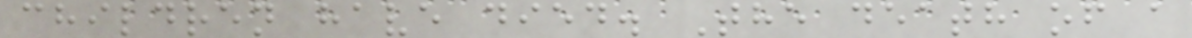children have died. The death of a
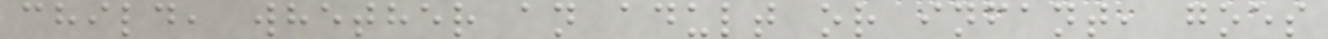child, whether an adult or infant, goes
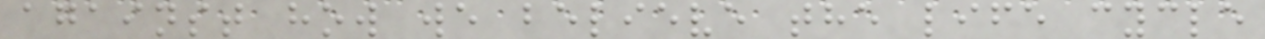against how we believe the life cycle
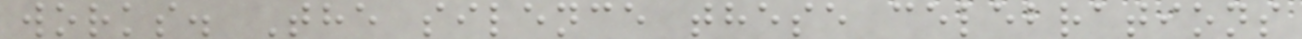works. The silence these celebrations
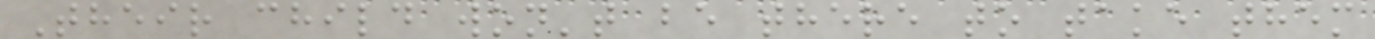Their child won't be there to take them
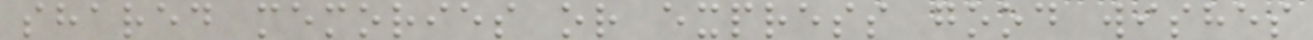shared memories or express good wishes
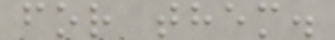for them.
